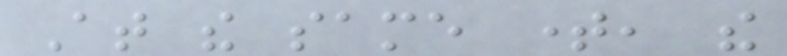At the same time, the
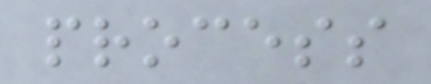process
